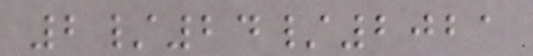2/24/2021
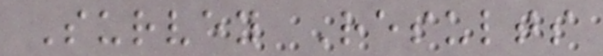Survey Results
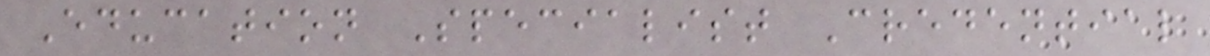Education Specialist Credential
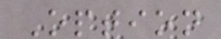Option
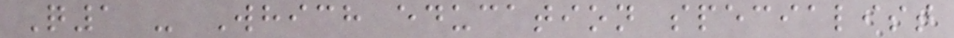Q1 - Which education specialist
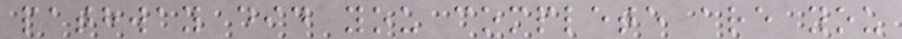pathway did you complete are you
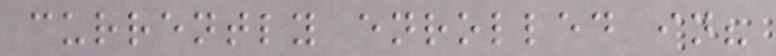currently enrolled in?
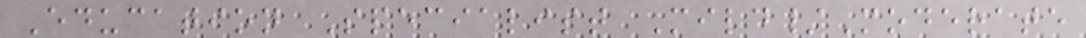Education Specialist Mild/Moderate
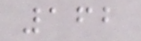162
